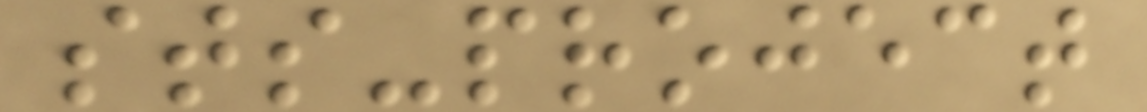sts-project
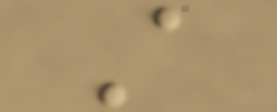A
